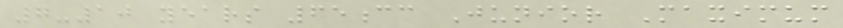7-10 years 65cc Junior Maximum
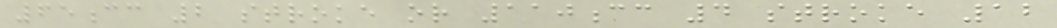65cc 2 stroke or 110cc 4 stroke 12
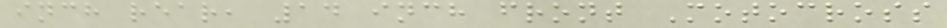inch rear, 14 inch front Motocross
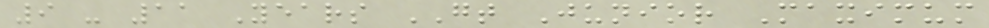9 - 11 Years GT Junior Maximum
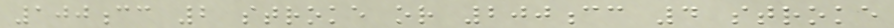100cc 2 stroke or 200cc 4 stroke
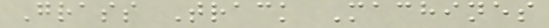Grass Track Machines
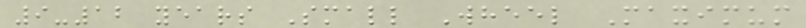9-12 years Small Wheel Maximum
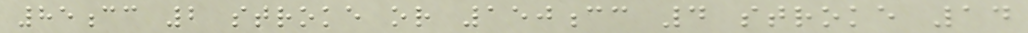85cc 2 stroke or 150cc 4 stroke 14
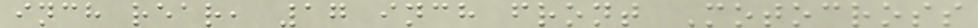inch rear, 17 inch front Motocross
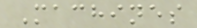Machines
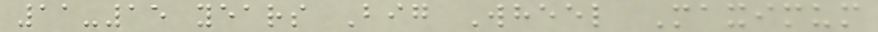11-15 years Big Wheel Maximum
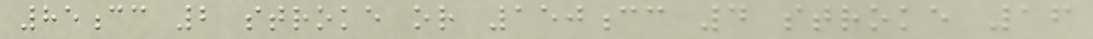85cc 2 stroke or 150cc 4 stroke 16
